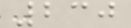230
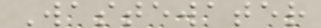Wastewater
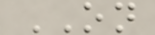ON
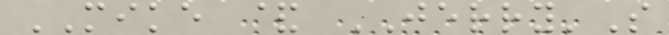MIKE & JERRY'S
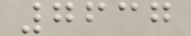7637
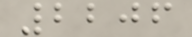2206
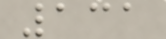131
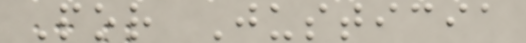Por Justicia
